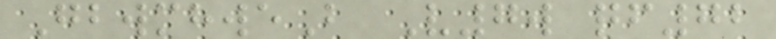GbwmhweB V7w qf72
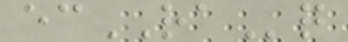ecRAq
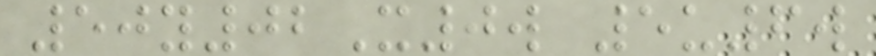50y02X0w 5u6w
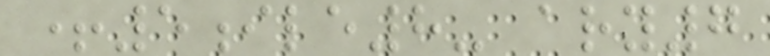+5ile8- ary7
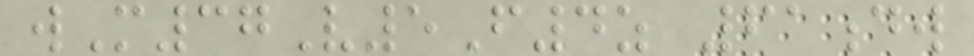wM37V5F4z 61dw
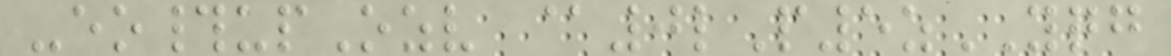-eo#upOzv @0lP5zYQG
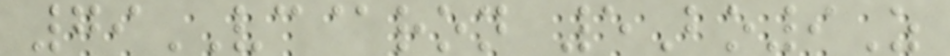79VC@ron 5Bo9Z
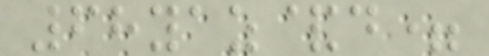68yaz&d=
